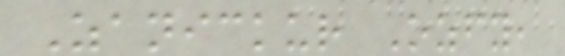Zanickur Ozfy,
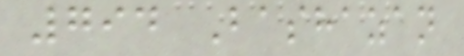794 Bashazan
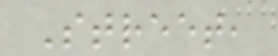Street,
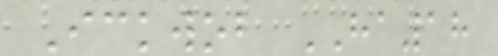Ickwob HA18
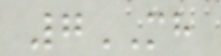7MH
